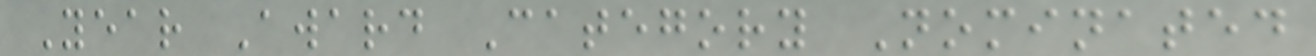Year Award Category Nominated
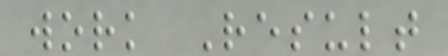work Result
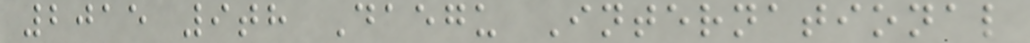2015 9th Daegu International
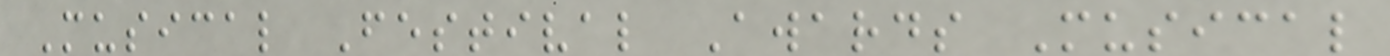Musical Festival Awards Musical
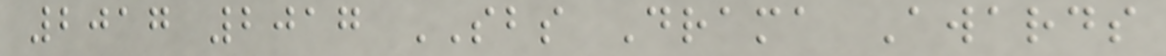2017 2017 SBS Drama Awards
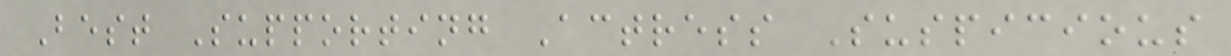Best Supporting Actress Suspicious
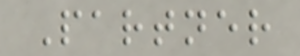Partner
